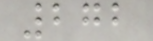272
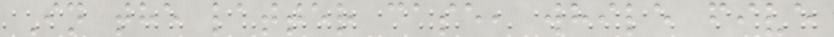In the latter case, while five
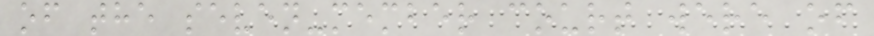of the seven-member court were of
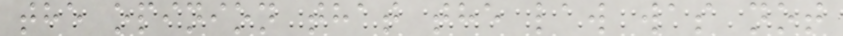the opinion that the law was not
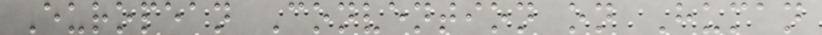European Convention on Human
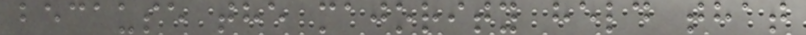because the majority held that
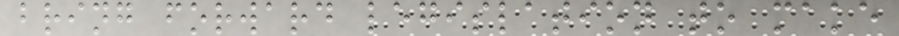bring forward legislation to make
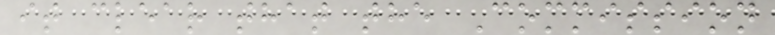it clear that the Commission
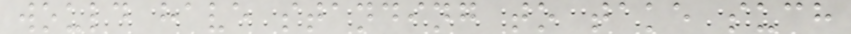would have standing to take such
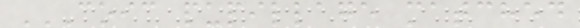COIC PUPILLAGE MATCHED
